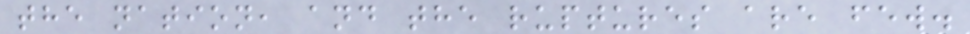the nation, and the ruptures are few.
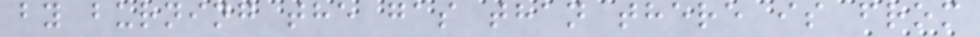by burning the gas than there is from
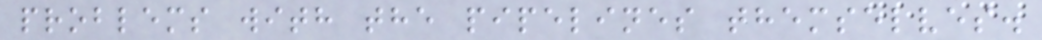problems with the pipelines themselves.
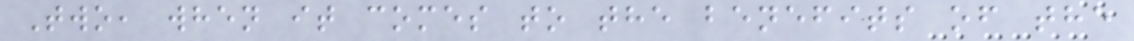Two, when it comes to the benefits of the
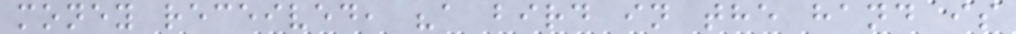money received, "a bird in the hand is
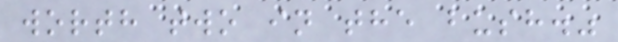worth two in the bush."
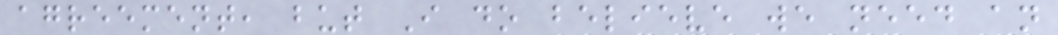agreement, but I do believe we need an
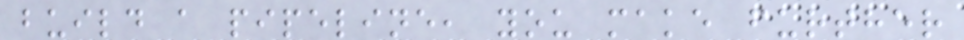build a pipeline, you make further
